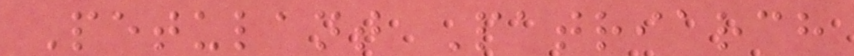Petulant Patriarch
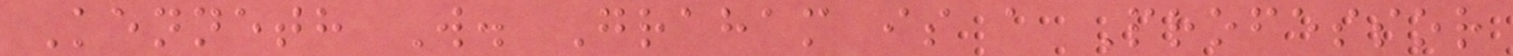Kenneth W. Graham is a Professor
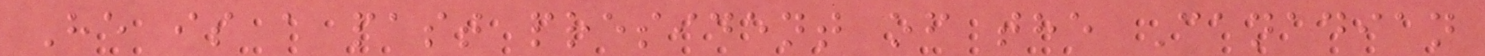He is a past president of the Canadian
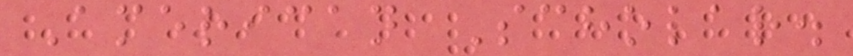American Scholar.
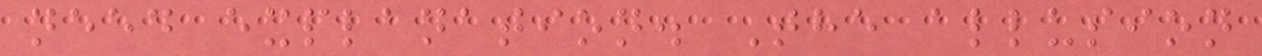need explanation. The allusion
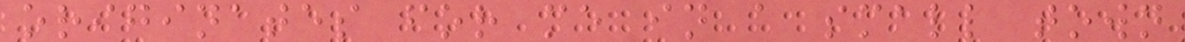originates for me in a small town
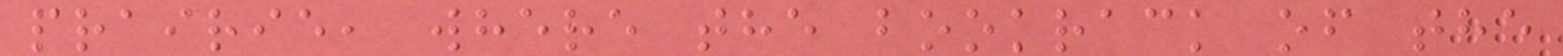prairie, where the bookrack of the
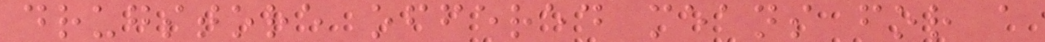drugstore offered means for a
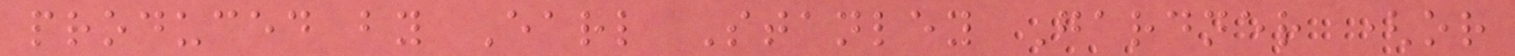produced by Earl Stanley Gardner (or
